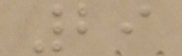29
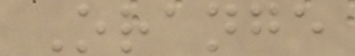Orange
